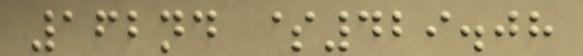162nd $429.08
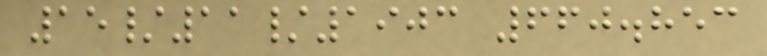15/11/1903 660.853
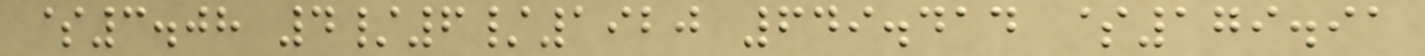$3.08 4/6/1920 649.414 $179.91
